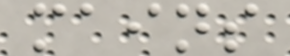mains
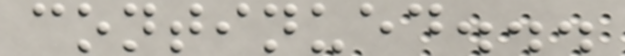continued...
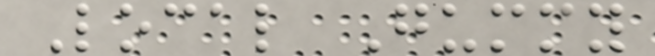Local Gummy
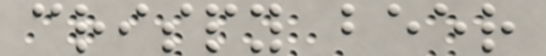crispy beer
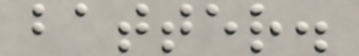batter.
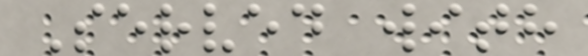Served with
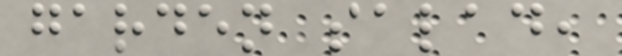garden salad,
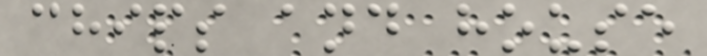chips and house
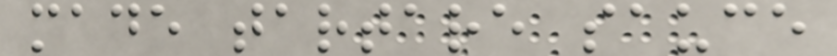made tartare sauce
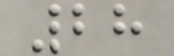28
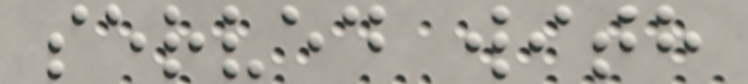served with
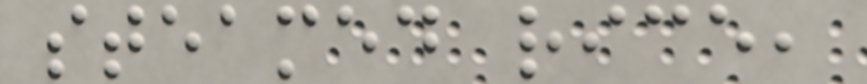steamed rice,
